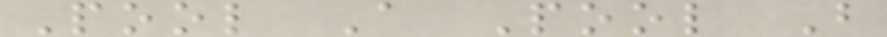Pool A Pool B
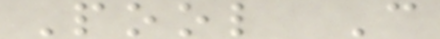Pool C
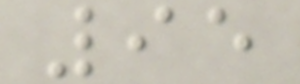95
